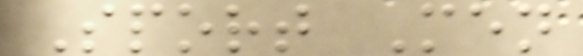Sport Men
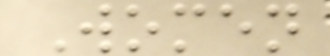Women
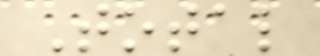Total
